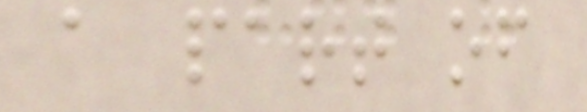a part of
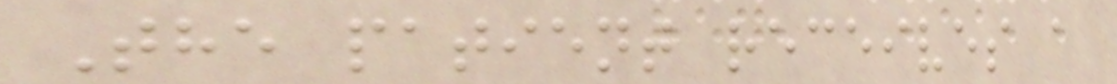The patient receives a
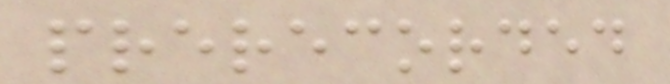prerecorded
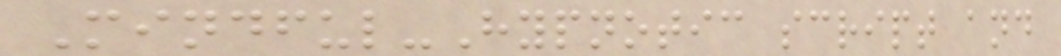Mindful-Hypnotic script and
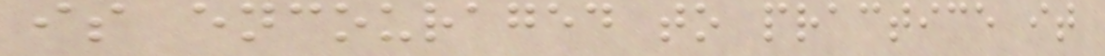is encouraged to practice it
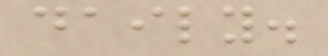daily.
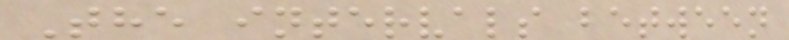The intervals between
